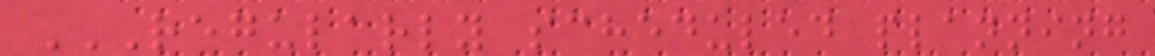REGULARLY SCHEDULED PLANNING
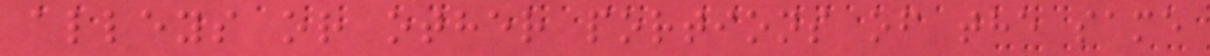alleys or other portions of the same
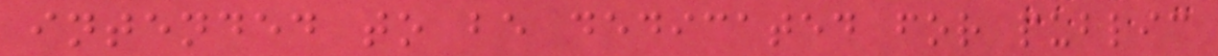intended to be dedicated for public
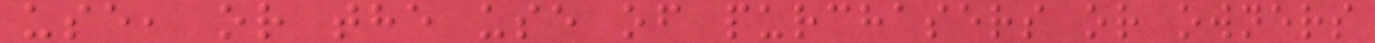use, or the use of purchasers or owners
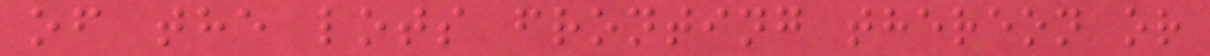of the lots fronting thereon or
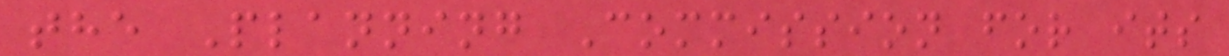the Planning Commission for its
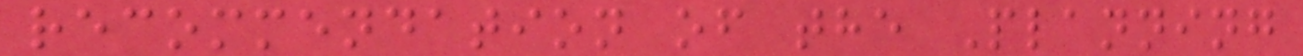recommendation of the Planning
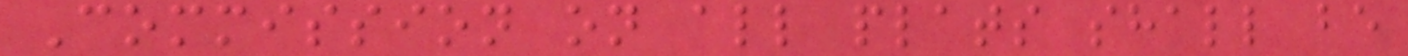Commission on all plats shall be
